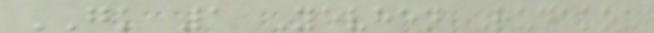GK 1 Yevhen Rudakov
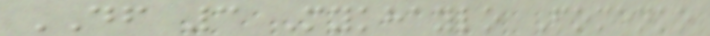DF 3 Mykhaylo Fomenko
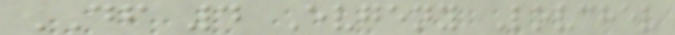DF 4 Evgeny Lovchev
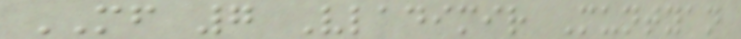MF 7 Vladimir Muntyan
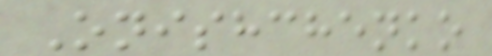Onishchenko
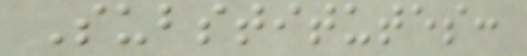Substitutes:
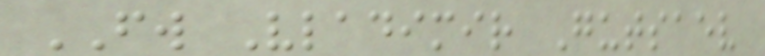FW Vladimir Gutsaev
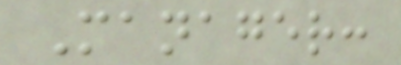Manager:
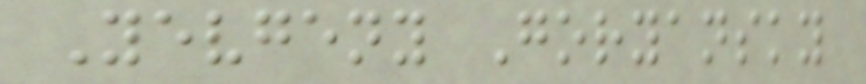Yevgeny Goryansky
